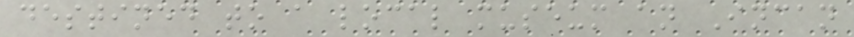destined to a local museum an Incan
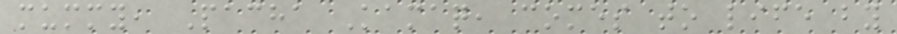mummy, Pacha Kamaq, comes to life by
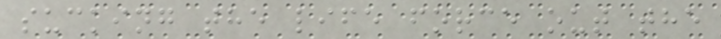sucking the life force out the
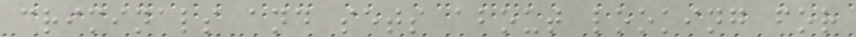criminals and sets about looking for
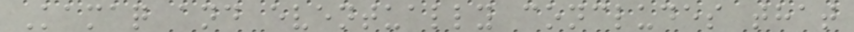Kamaq and eventually concludes that
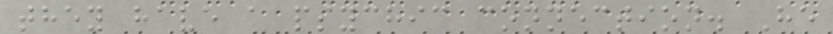they have a psychic connection. He
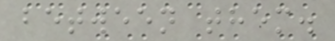between them.
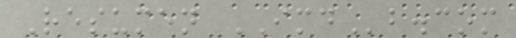Resumen IMDb.com
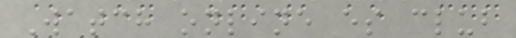Watch online es club
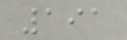191
